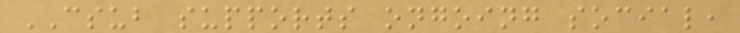CSUB supports ongoing social,
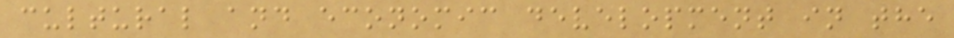cultural and economic development in the
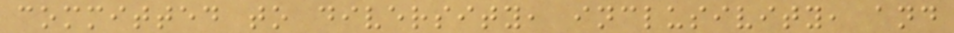committed to diversity, inclusivity, and
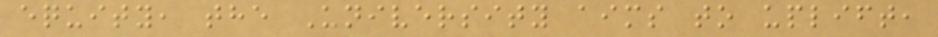equity, the University aims to uplift,
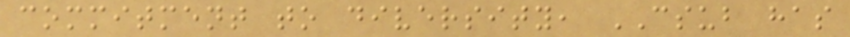commitment to diversity, CSUB has
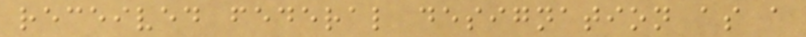received federal designation as a
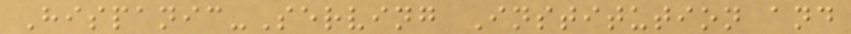Hispanic-Serving Institution and
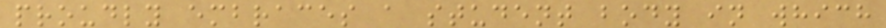proudly embraces a student body in which
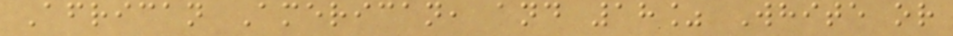African American, and 18% White or
